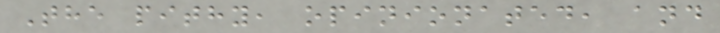The pithy, opinionated, and
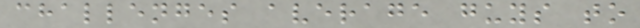challenges average guys to
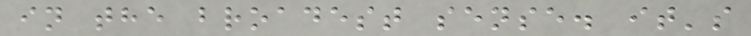in the broadest sense. it's
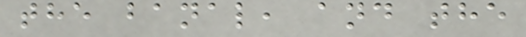the banal, and the
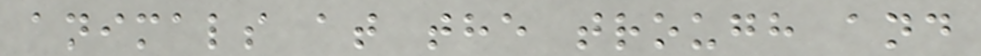animals at the trough and
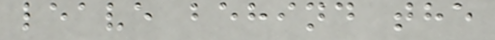leave behind the
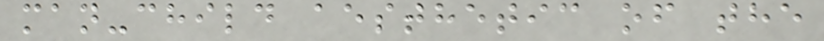man-child aesthetic of the
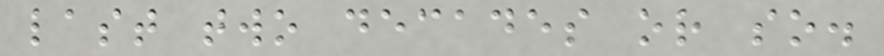last two decades or so.
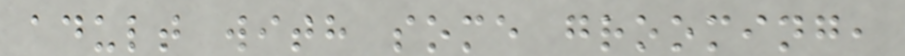adult with some grooming,
